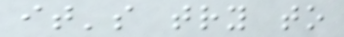it's try to
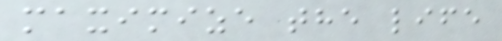maximize the life
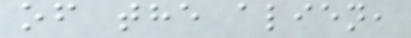of the alien,
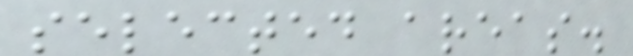selected areas.
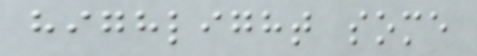highlight some
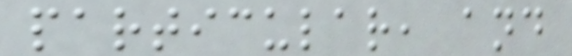particular, and
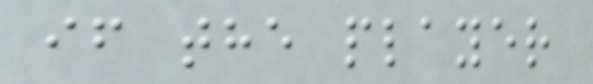if the player
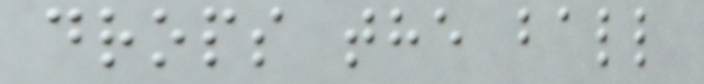drops the ball
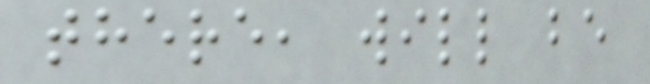there, will be
